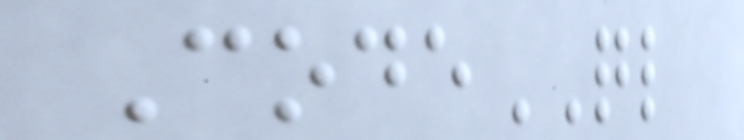CodeQL
